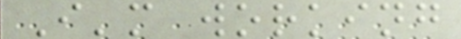I'm working
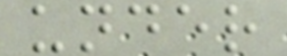under
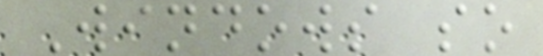Windows so
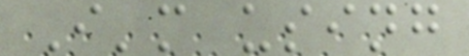I'm using
